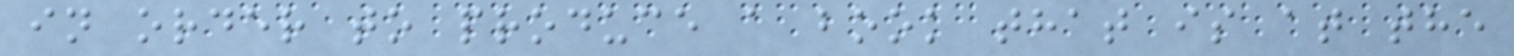in order to produce a book that is at the
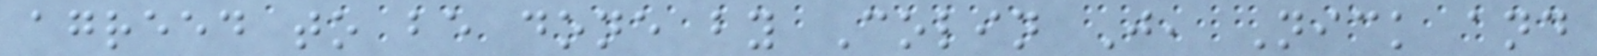agreed to be done by Colin J, Nick and
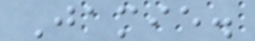Jamie.
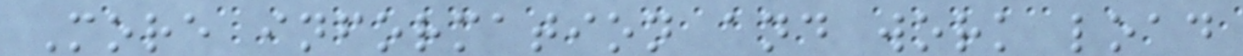More information and work load
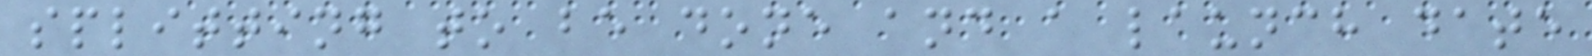splitting to be done and a launch date
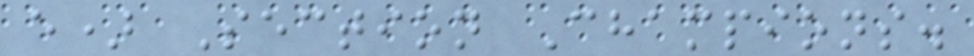e) Section Champions.
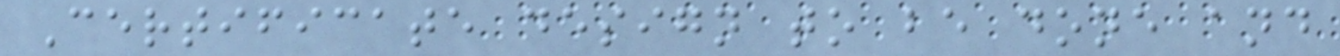Certificate design to be done and
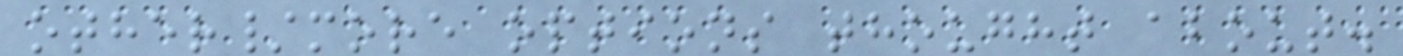other/more options thought about.
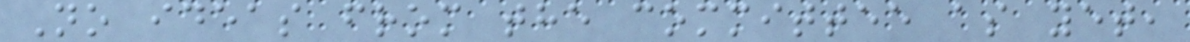No ideas from the committee as yet,
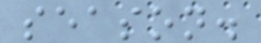season.
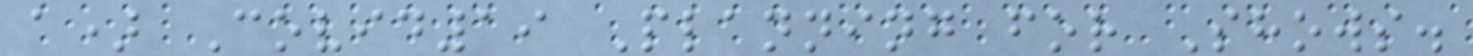a) Covid19 Planning for Shows.
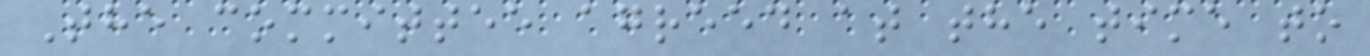The committee agreed at the time to
